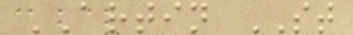ARTIN ST
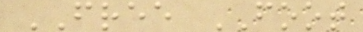FREE FOOT
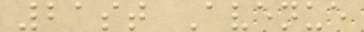21st Avenue
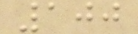100
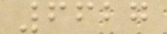6627
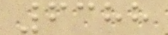6388
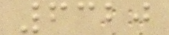6320
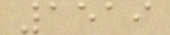1519
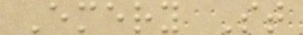Emery St
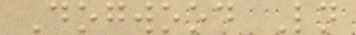Dogwood Ln
